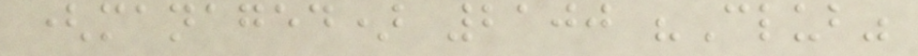(managed) 2100 "Club"
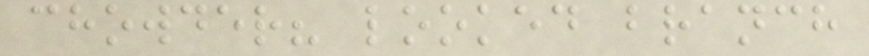chowder? looked branch
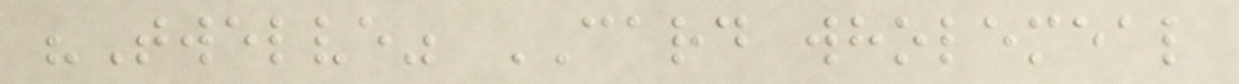"Twelve" CARD wholemeal
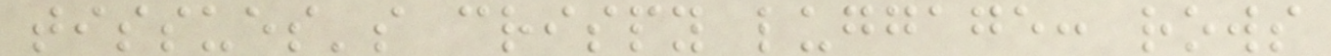tissues's crispy luggage: rows
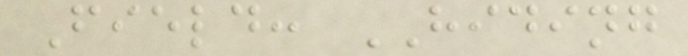Field: HIDING
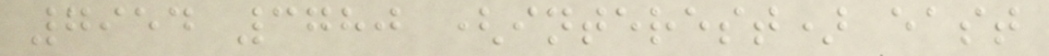7954 3780 (interest) east
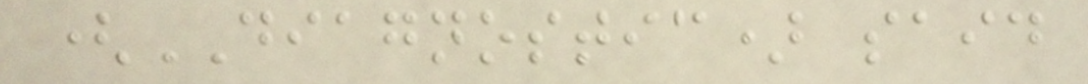(DIAGNOSTIC) said
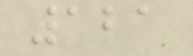121
